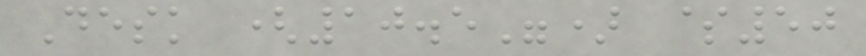Desk (10.5") $50
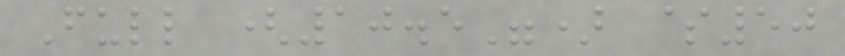Full (10.5") $50
